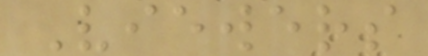Viewers
